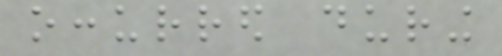occurred during
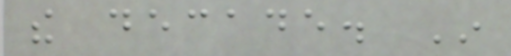the decade. In
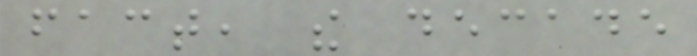fact, the decade
